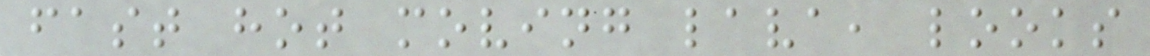fast hot moving lava, looks
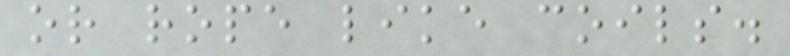or rope like coils.
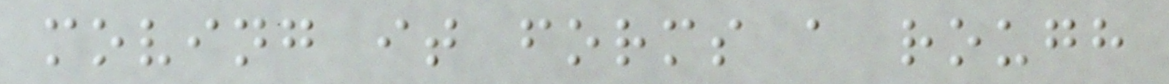moving it forms a rough
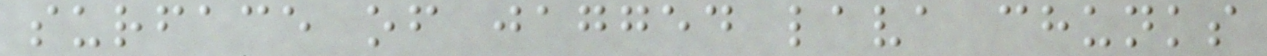surface of jagged lava chunks
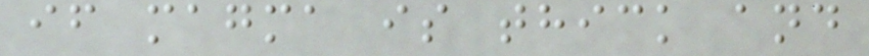if magma is thick and
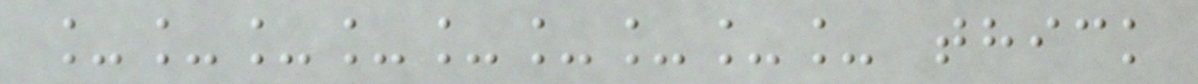_________ thick
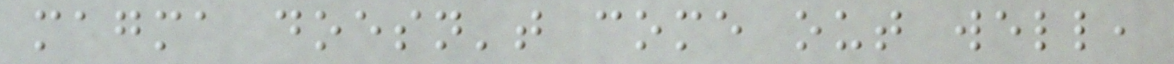magma doesn't come out well,
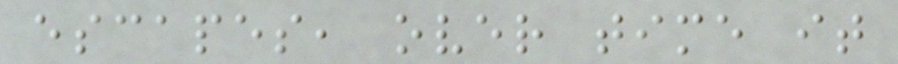escapes, over time it
